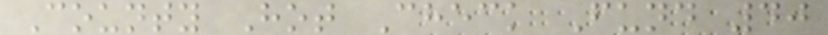County Hot Check Fund 40
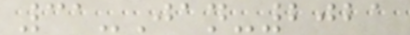31-Jan-2021
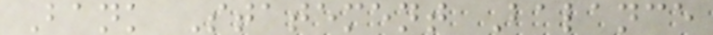Bank Statement Balance
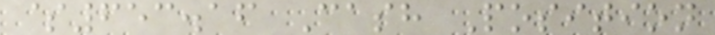$653.16 Cash Position
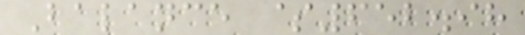Balance $652.98
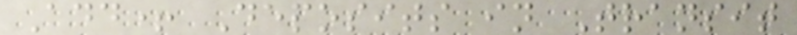Add+ Deposits in Transit
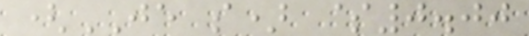(JE s) $0.00
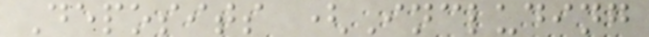Deposits (Including
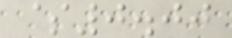$0.00
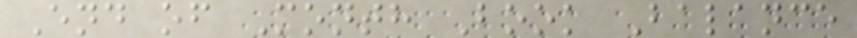End of Month Book Balance
